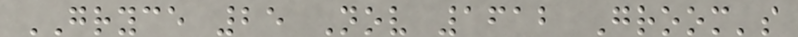GRYCE 25 Nov 1612 Groom's
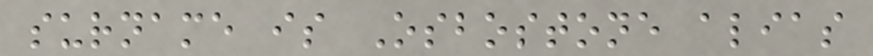surname is Osbostone alias
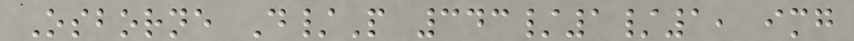Osborne D/P 343/1/1, img
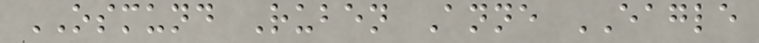OSMUND Ruben Anne EAGLE
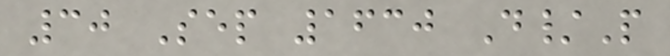30 Sep 1630 D/P
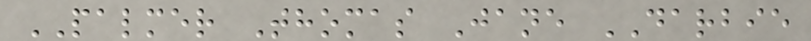PALMER Thomas Jane DARBIE
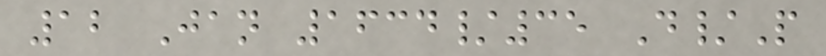12 Jan 1634/35 D/P
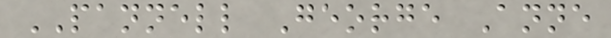PANNELL George Anne
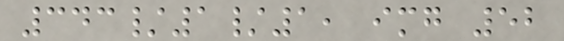343/1/1, img 52
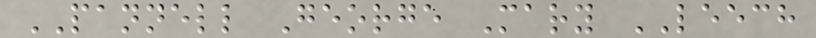PANNELL George Mary LEECH
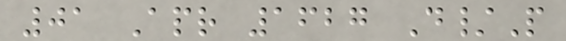01 Apr 1627 D/P
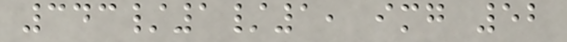343/1/1, img 52
